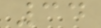34
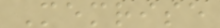Memrise
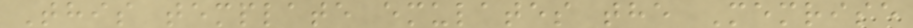This template emulates the Memrise
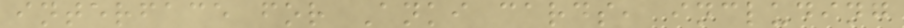interface for Anki cards, including
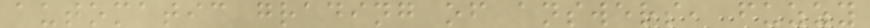automatic grading of answers, fuzzy
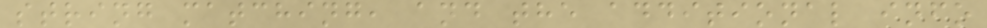string matching, and the additional info
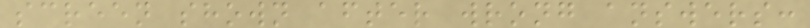screen shown after wrong answers:
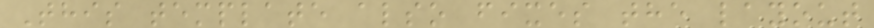This template also fixes the layout
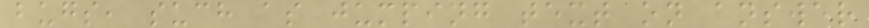bugs, such as jumping text on answer
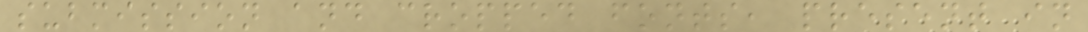submission and cropped fonts, present in
